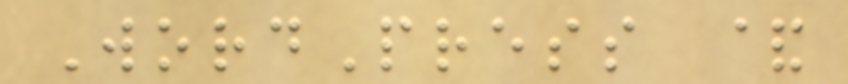WordPress &
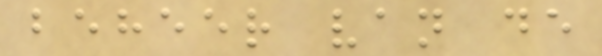beheer van de
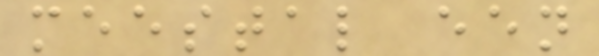meestal een
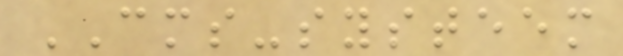CMS-systeem
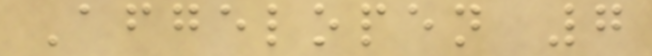Afgelopen 7
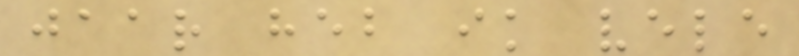jaar heb ik vele
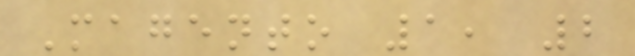Magento 1, 2
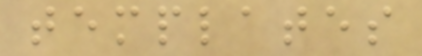templates
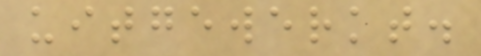uitgewerkt.
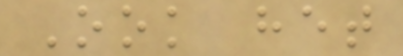Ook het
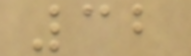32
